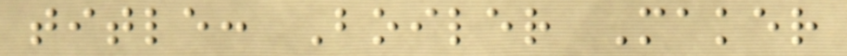title: Boiler Maker
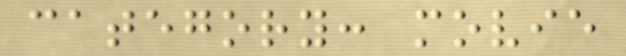category: movie
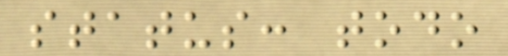status: todo
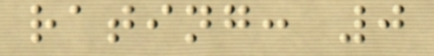rating: 0
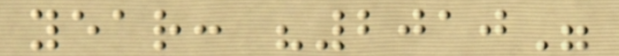year: "2010"
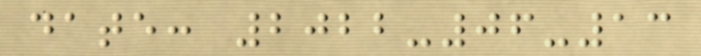date: 2022-06-13
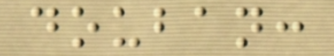douban:
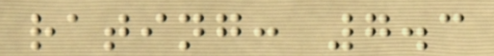rating: 7.3
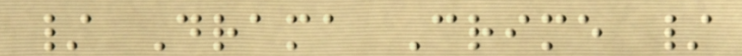/ Drama Crime /
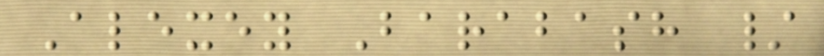Alexey Barabash /
